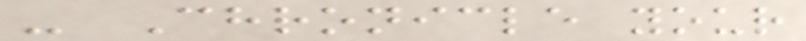- Chronicle your
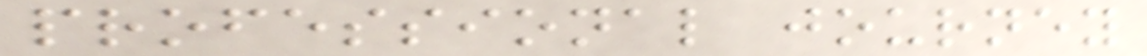professional journey
